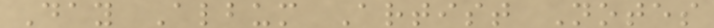Day Album Artist Notes
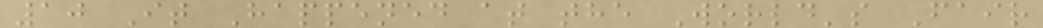10 It Happened at the World's Fair
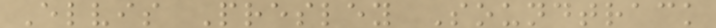Elvis Presley Soundtrack
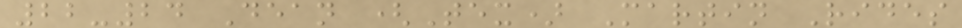22-24 Dean (Tex) Martin Rides
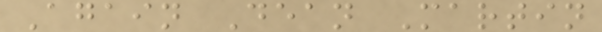Again Dean Martin
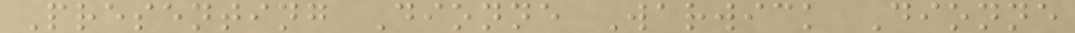Presenting Dionne Warwick Dionne
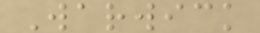Warwick
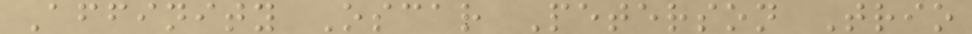Affinity Oscar Peterson Trio
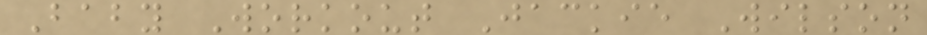Baby Workout Jackie Wilson
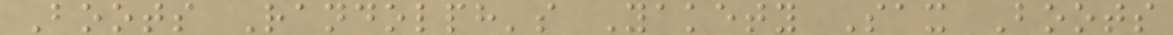Boots Randolph's Yakety Sax Boots
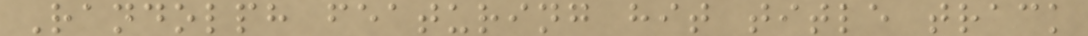Randolph featuring hit title track
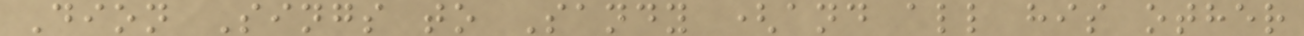Dion Sings to Sandy (and all his other
